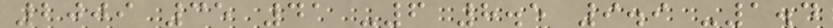2009 35 41 -6 8.5 9.9 -1.4
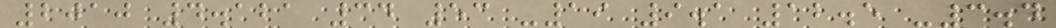2010 4.121 34 53 -19 9.1 12.5 -3.4
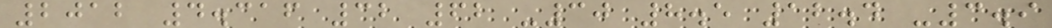2012 4.316 32 62 -30 8.5 12.4 -3.9
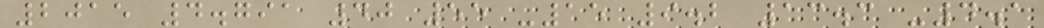2015 4.791 40 55 -15 9.2 13.3 -4.1
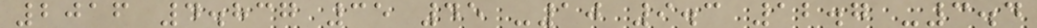2016 4.837 35 45 -10 9.3 12.7 -3.4
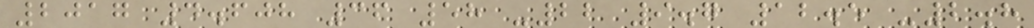2017 4.608 36 58 -22 9.7 12.5 -2.8
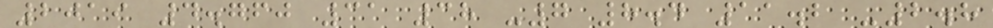2019 4.760 31 38 -7 8.4 11.2 -2.8
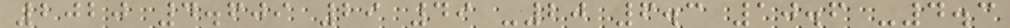2020 4.609 29 49 -20 6.3 10.6 -4.3
